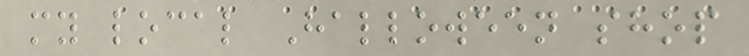my local Halloween shop
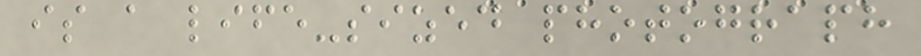is a life-sized photograph
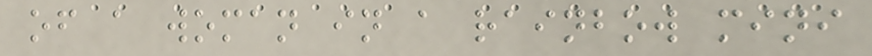of a woman in a rainbow mini
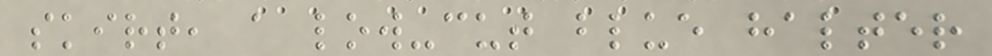skirt, a low-cut blue halter
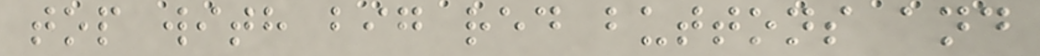top with big red buttons and
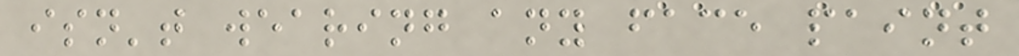isn't wearing any face paint
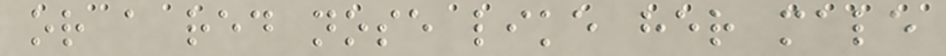or a red nose like her male
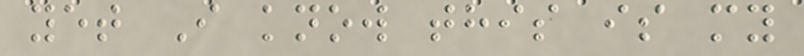yet I know this is my
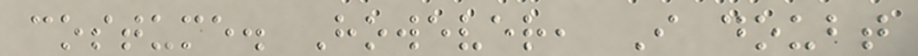costume. However, I doubt
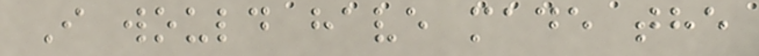I would have made the
